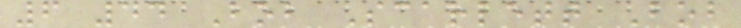6 44 Bob Scarlett Bob
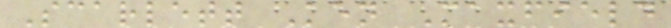Scarlett Ken Maxfield
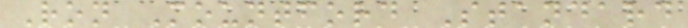Ron Mountford Standard
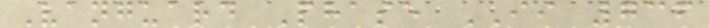Vanguard Phase II 736
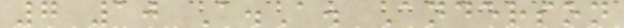7 10 A.A. Anderson
